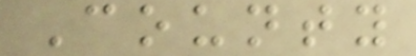County
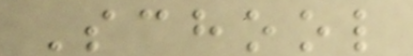School
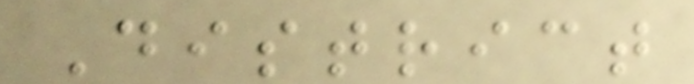District
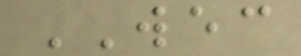WEC
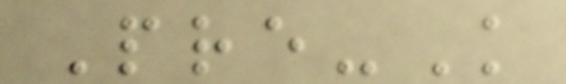Pre-K
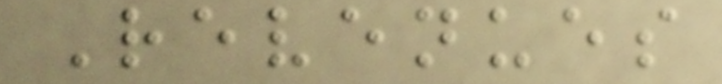Revenues
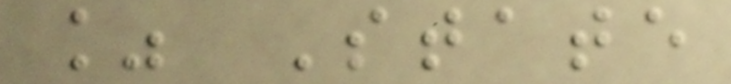% State
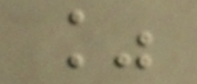%
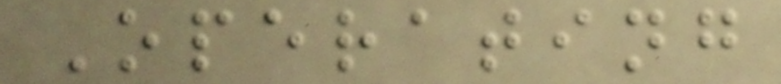Operating
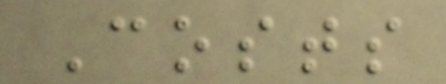Costs
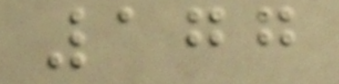177
